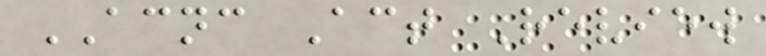ACNC Act Review
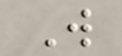W
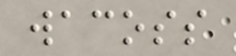wacoss
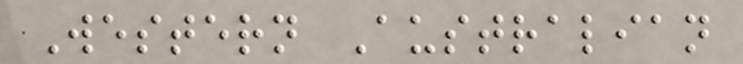Western Australian
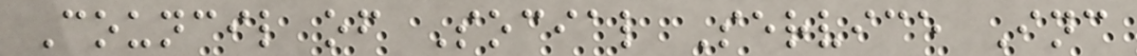Council of Social Service Inc
